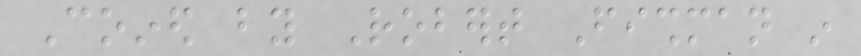Coined by Robert Fishman in
